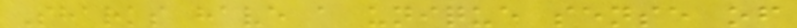Sharks have a unique sense of
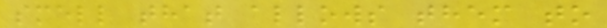smell that allows them to
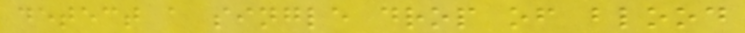detect a single drop of blood
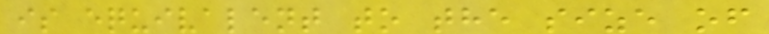is equivalent to the size of
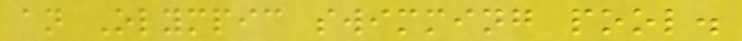an Olympic swimming pool.
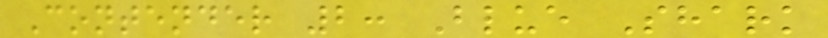Contender 2: Blue Shark
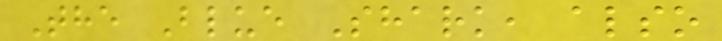The Blue Shark, also
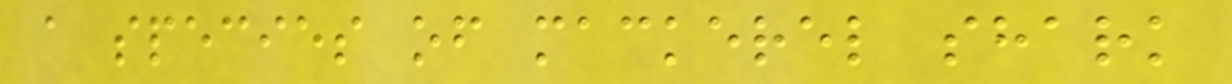a species of mackerel shark
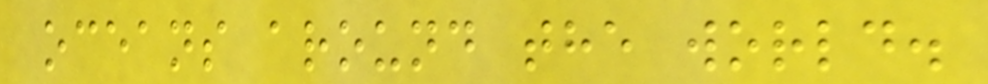oceans around the world.
